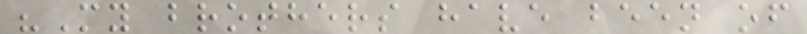"My brothers have been of
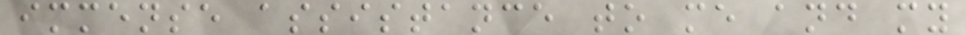immense assistance to me and my
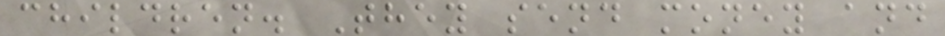children. They send money and
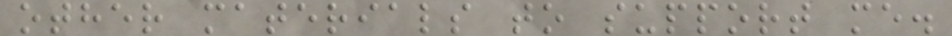other materials to support me.
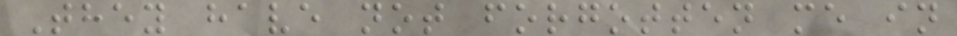They have not forgotten me in
